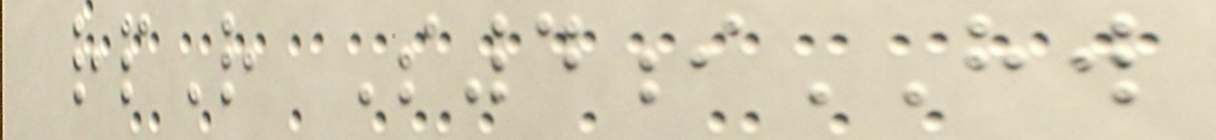rpR S4iHW
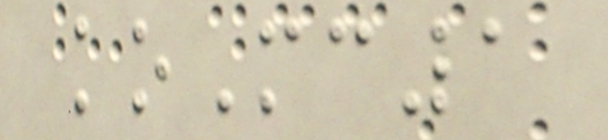koMc1
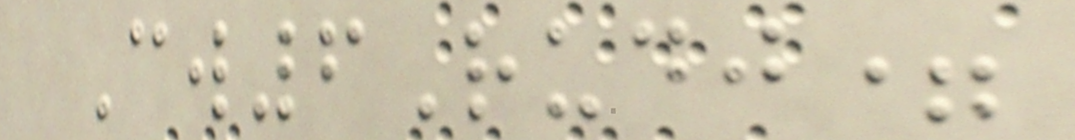Cw6Rudj=
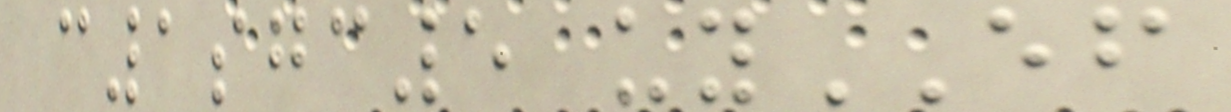c1sgc5 uyEF
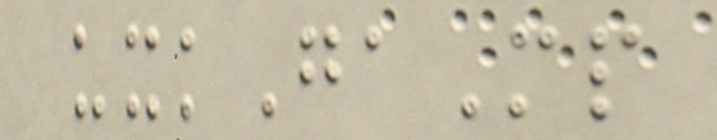uxkGaMp
